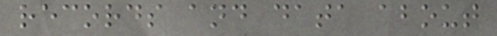records and data about
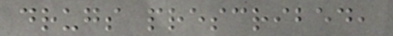drugs prescribed,
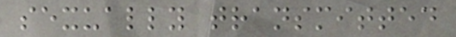sexually transmitted
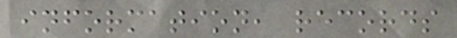information, records
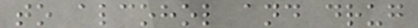to alcohol and drug
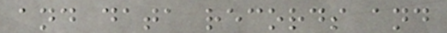and data records and
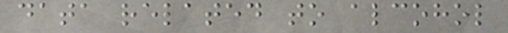data related to alcohol
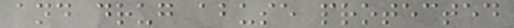and drug abuse protected
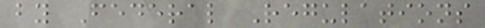by Federal Regulations
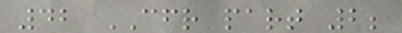42 CFR part 2;
